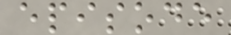episode
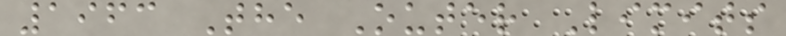1963 The Outer Limits
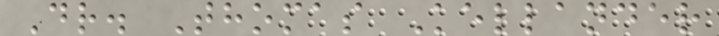Dr. Thomas Kellander
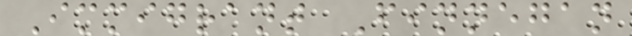Immigrant Finnegan
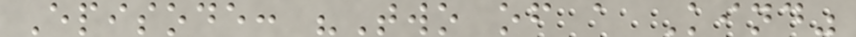Episode: "Two of a Kind"
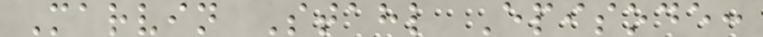Marvin Stahl Episode:
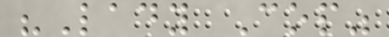"Lady Cop"
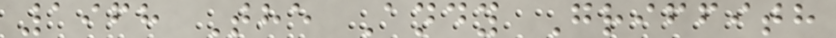1968 The Andy Griffith
